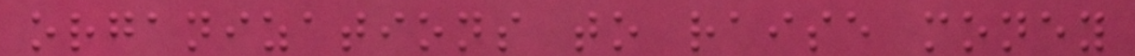organizations to raise money
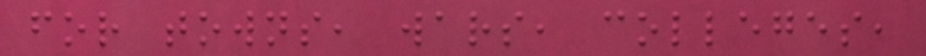for towns, wars, colleges,
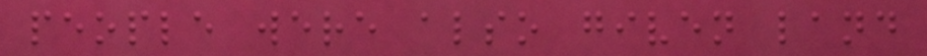people were also given land
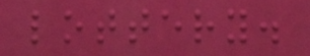lottery.
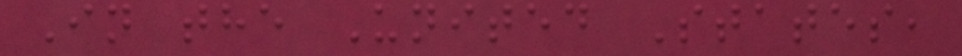In the United States,
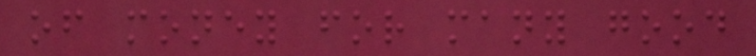of money for many good
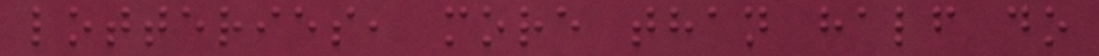lotteries, more than half do
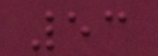53
